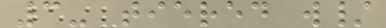3- tiered w/
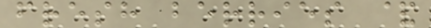fresh berries &
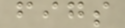figs
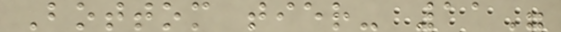Bottom tier- 11"
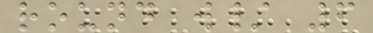round w/ 6
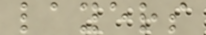layers
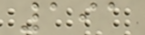191
